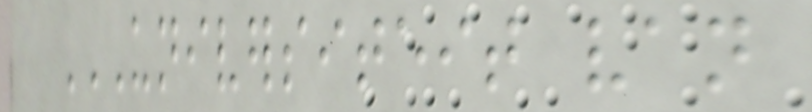UNIVERSITEIT VAN
